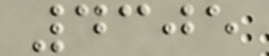4305
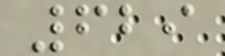629
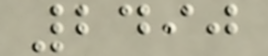2490
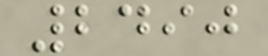2490
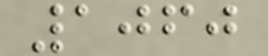1060
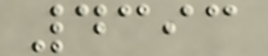4393
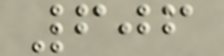606
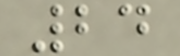24
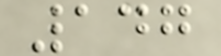147
